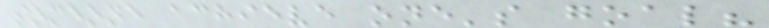someone achieve one's goal?
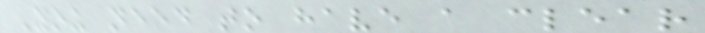You need to have a clear
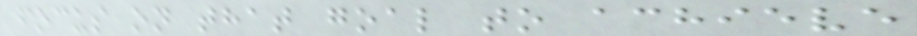focus on that goal to achieve
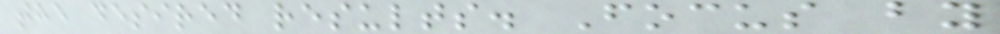the desired results. Focus by
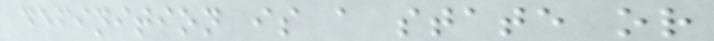definition is a state or
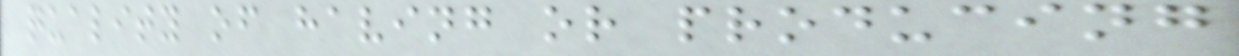quality of having or producing
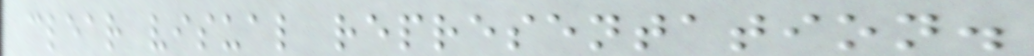clear visual representation.
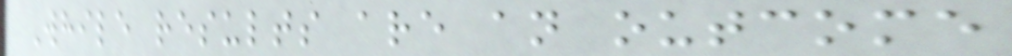While results are an outcome
